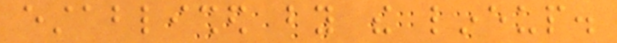established by the lineup.
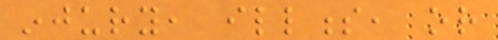injury, illness, or
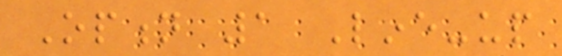Option 1 Line-up
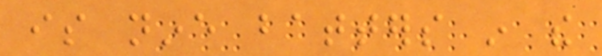is nine batters in the
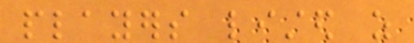players listed as
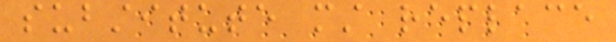substitute must replace
